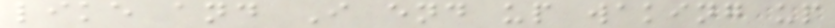like and I end up waking up
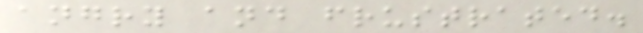angry and frustrated.
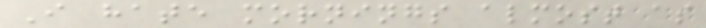I hate mornings almost as
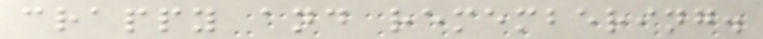crappy and remembering.
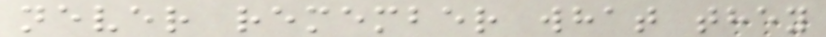never remember what they
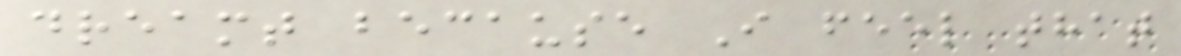dreamt because I feel that
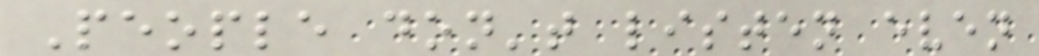People don't listen even
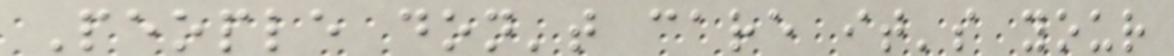People don't care it's your
